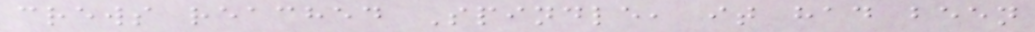crews reached Spindle, it had been
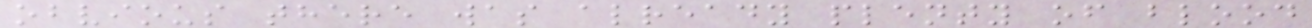obvious there was already plenty of blood
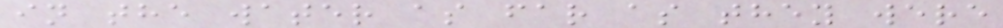in the water as far as they were
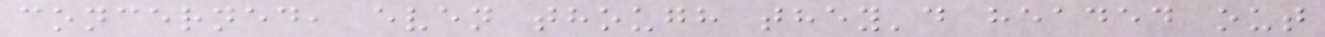concerned, even though they'd headed out
